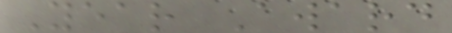Year Award
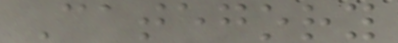Category
